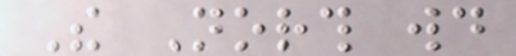The North would
